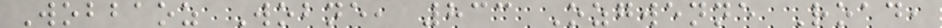Wobbaoz Wobne, 833 Ozgwenne Road,
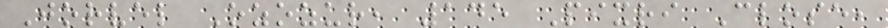Jorvel Ozozur, 145 Pixri Close,
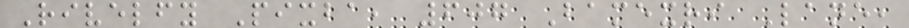Rivelfy Pixba, 607 Bamexri Lane,
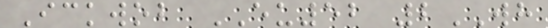Ickwob EU52 2WH
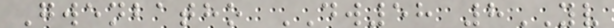Gwenbatho DW58 8YV
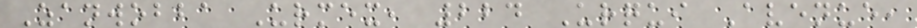Zanwobba Urmex, 224 Urqui Avenue,
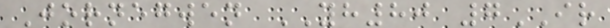Jornegwen YH80 7IR
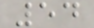54
